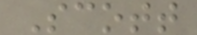Scott
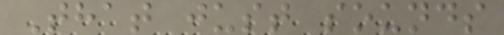That just sounds
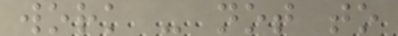work - not to
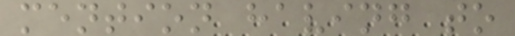mention having to
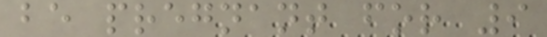be pregnant for 9
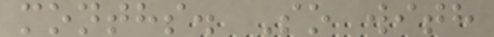months. So with
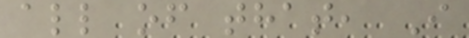all of that, I
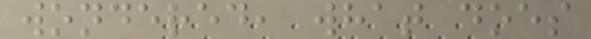wondered, what does
